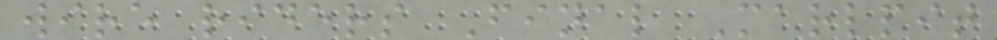wire riders Final Marlpit
